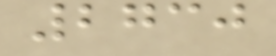2730
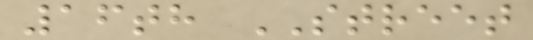16th STREET
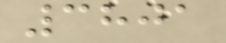3801
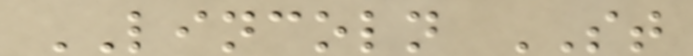LINCOLN ST
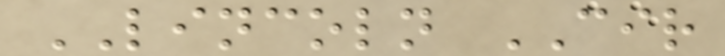LINCOLN CIR
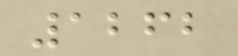1262
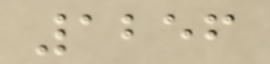1256
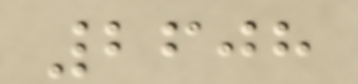2608
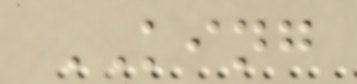KING
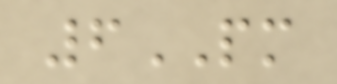6PM
